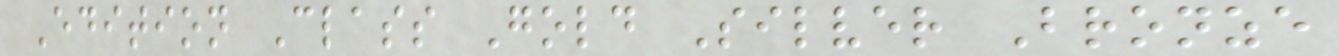Edition Class Gold Silver Bronze
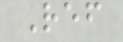Ref
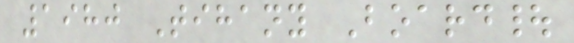1980 Tihany Board|
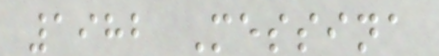1982 Messina
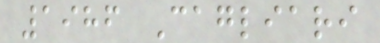1986 Cagliari
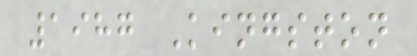1987 Kingston
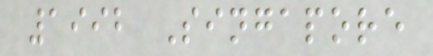1992 Singapore
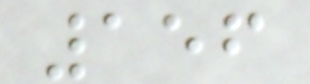156
